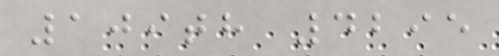109th 4295
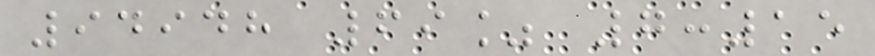94948 69% 7:15
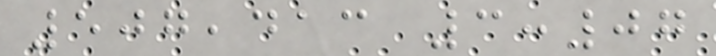507,413 3:07
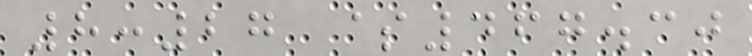8:27 $467.30
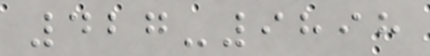427-9898
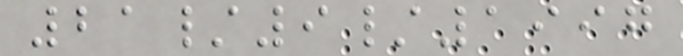21/9/1997
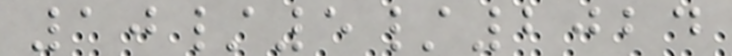10/5/2024
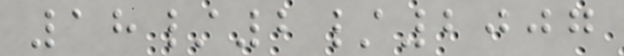18/2/2007
